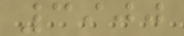3900
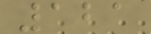121
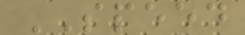SPEED
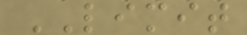LIMIT
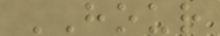HOUR
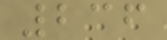236
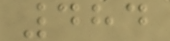484
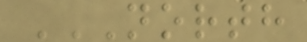NORTH
